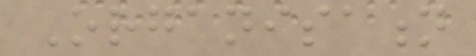Organisation
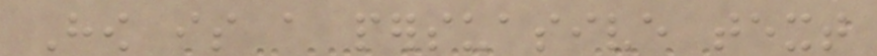How is a persuasive text
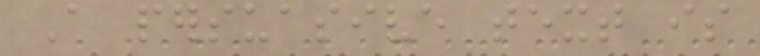A persuasive text is
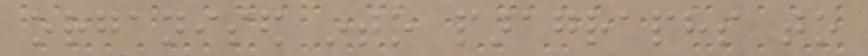organised into paragraphs to
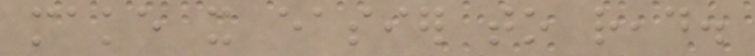make it easier to read.
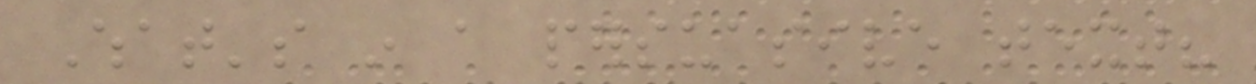What's in a persuasive text?
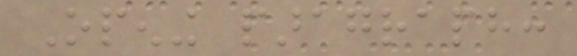Opening paragraph:
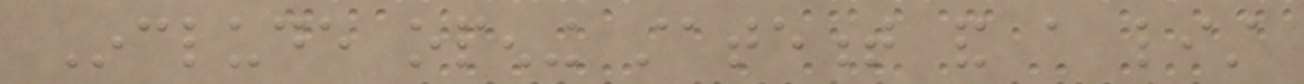Include opening statement and a list
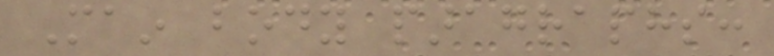Main body paragraphs:
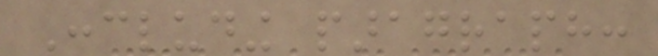Concluding paragraph:
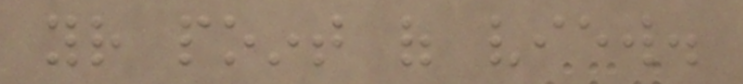your point of view.
